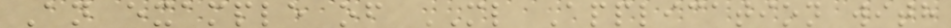An example of ML Application with
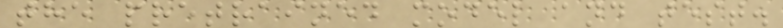the pretrained model and test.
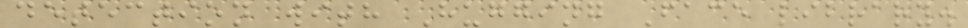detection with Hugging Face library.
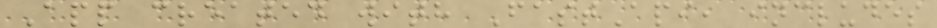App created with FastApi, includes
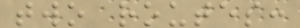two routes:
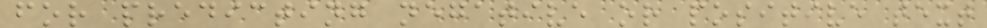for predicting negative or positive text
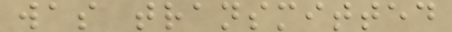was transmitted
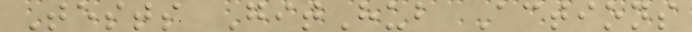Tests GitHub Actions
